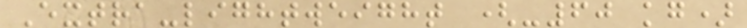Extra-lightweight (-60 kg)
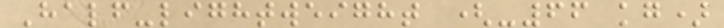Half-lightweight (-66 kg)
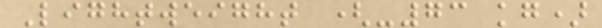Lightweight (-73 kg)
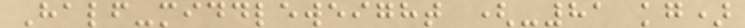Half-middleweight (-81 kg)
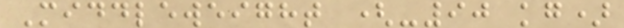Middleweight (-90 kg)
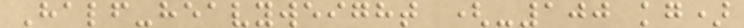Half-heavyweight (-100 kg)
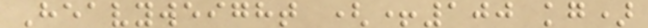Heavyweight (+100 kg)
